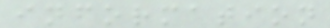information
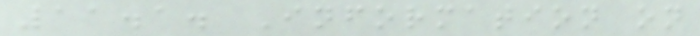11.1. Information on
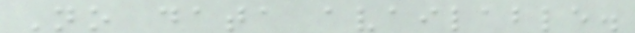No data available.
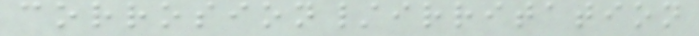corrosion/irritation
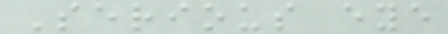Serious eye
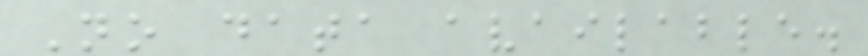No data available.
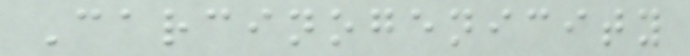Carcinogenicity
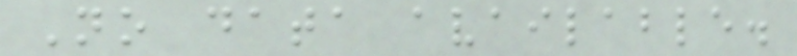No data available.
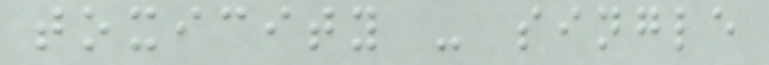toxicity - single
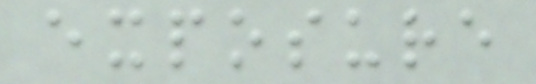exposure
